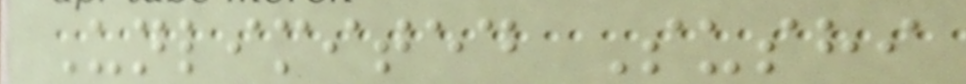Unlimited Sushi
